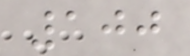100
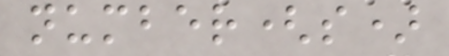number(s)
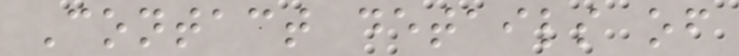Contact details of
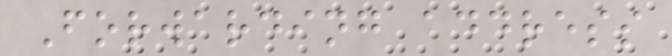Forwarding address
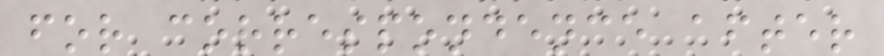for correspondence after
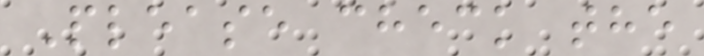Please check the
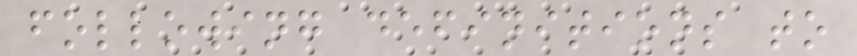following definitions to
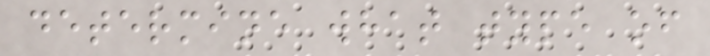determine what type of
